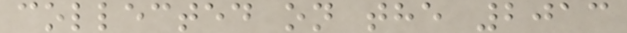collected on the 2013
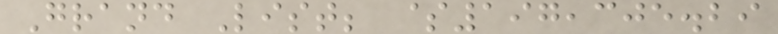Grand List; $197,305.29
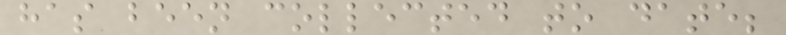has been collected to date;
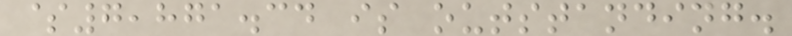$7,871.34 is outstanding.
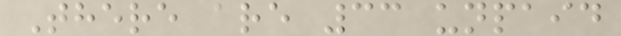There are 33 unpaid
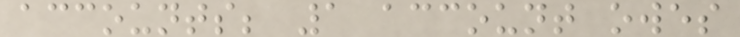accounts; 1 account owes
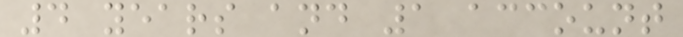4 years and 1 account
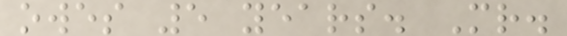owes 5 years. Mr.
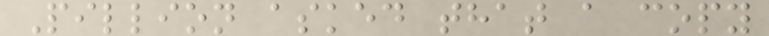Pillion asked that a copy
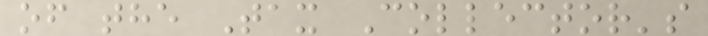of the Tax Collector's
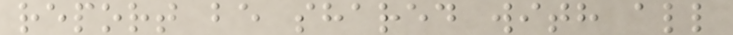report be shared with all
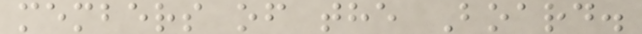members of the Board.
